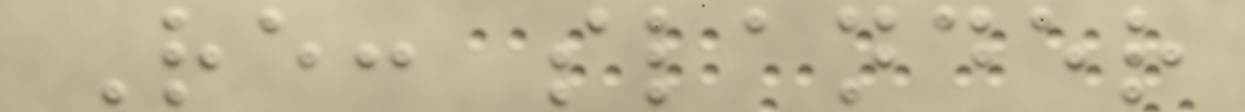Re: slander
